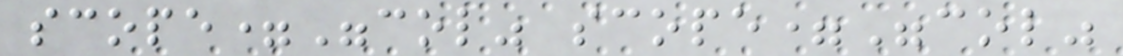scope="col" scope="col"
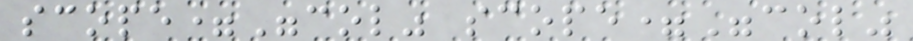scope="col" scope="col"
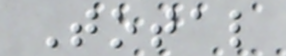Total
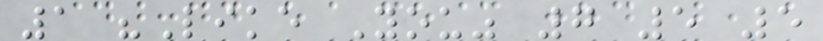1 "Like You" 7 5 5
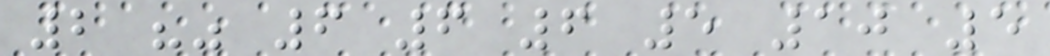2 "" 6 6 6 5 10 5
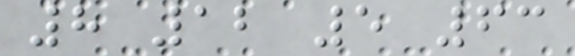8 12 5 63
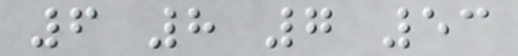6 8 7 53
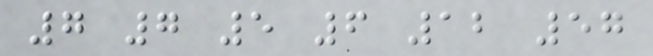7 7 5 6 12 57
